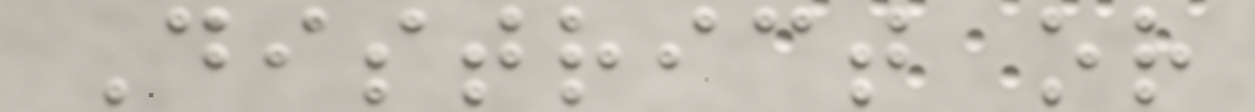District or
